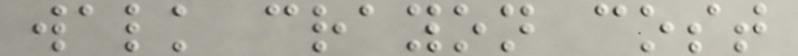walk crayon cost
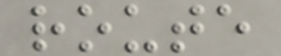route
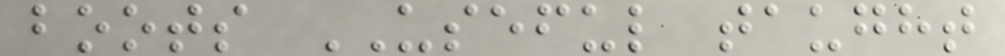boots USEFUL taught
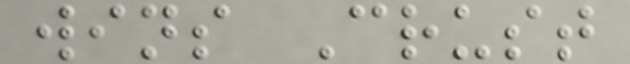wins Crust
